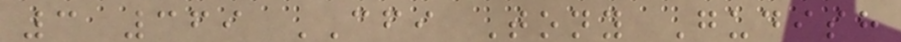3 369 CFI Tony Gudish
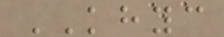KHYC
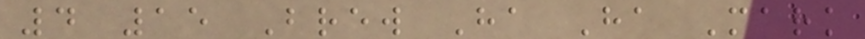4 15 Brew Ha Ha Mark
